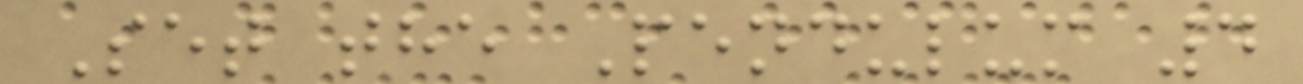Set the Pendulum 4
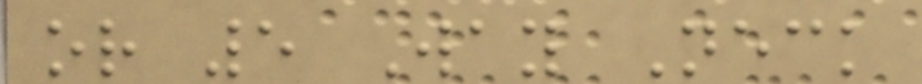or 5 Way Neck
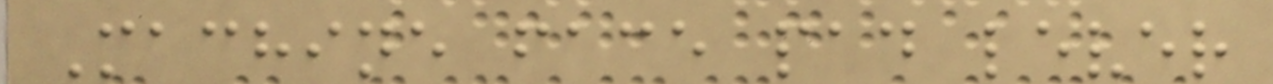Machine face pad lever
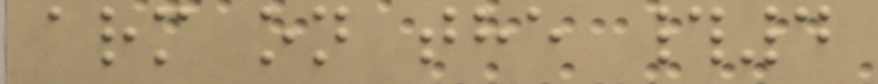arm on the #4
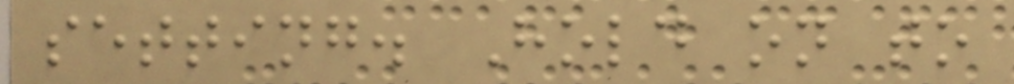setting. Hold on to
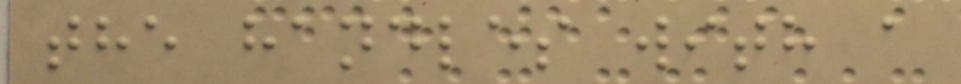the handles with a
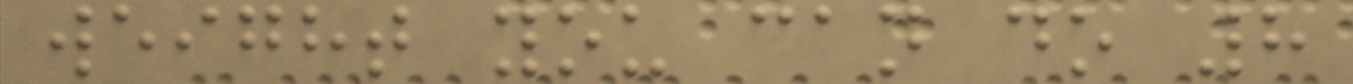weight you can do 8
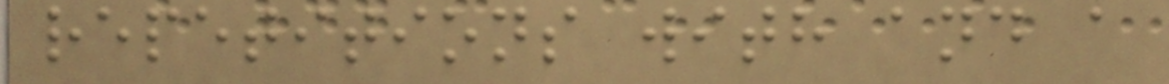repetitions with and a
